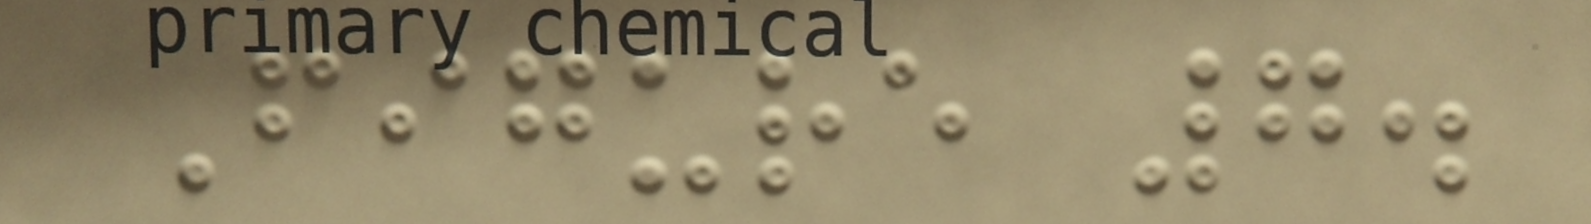Figure 7.
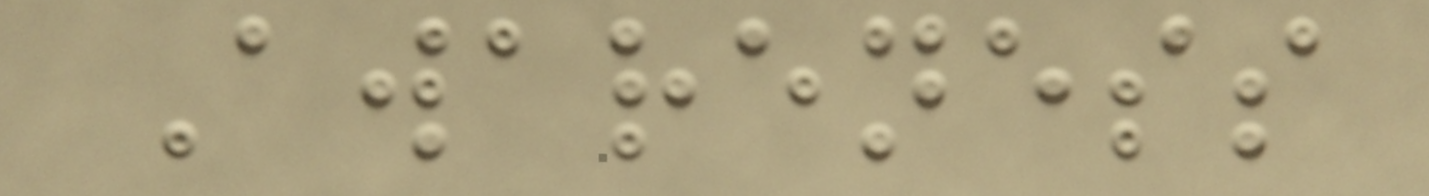Awareness
